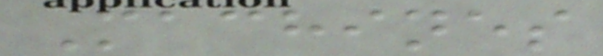Machines
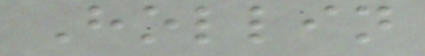Hollin
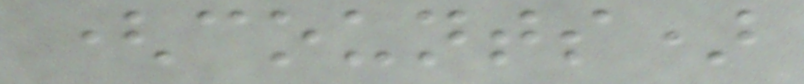(counts)
